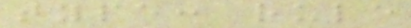type: rule
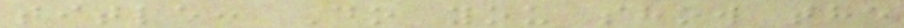title: Do you show the
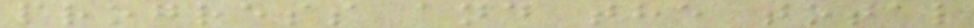progress and the total
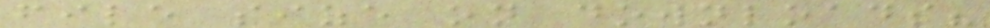file size on downloads?
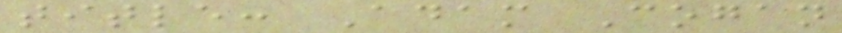title: Adam Cogan
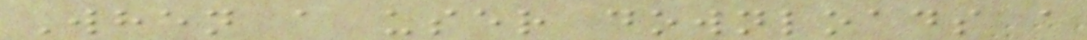When a user downloads a
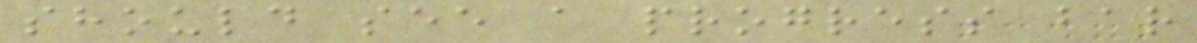should see a progress bar
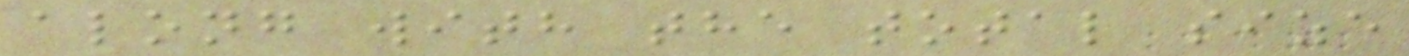along with the total size
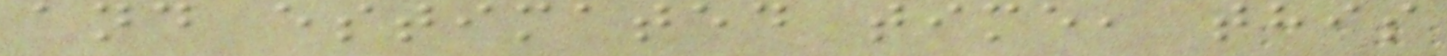and estimated time, this
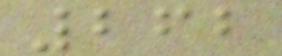262
